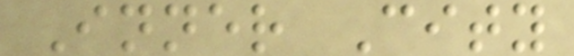Inner City
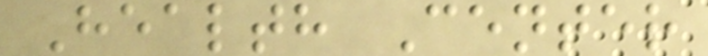Health Center
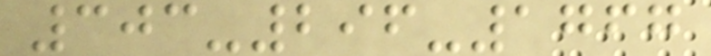303-296-1767
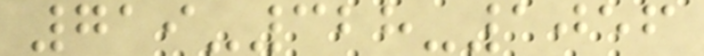719-328-1056
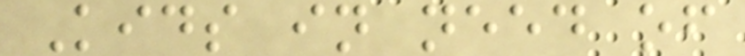Kids in need of
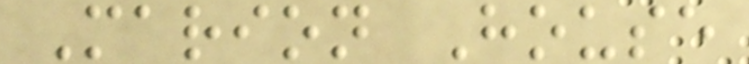Marion House
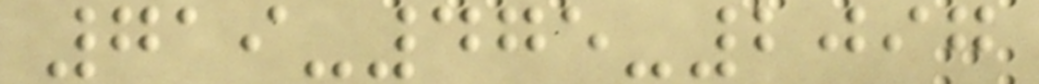719-475-2097
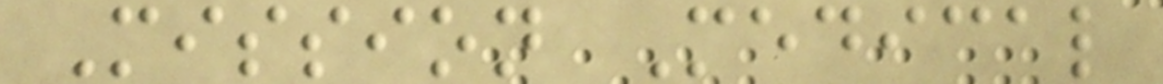Mission Medical
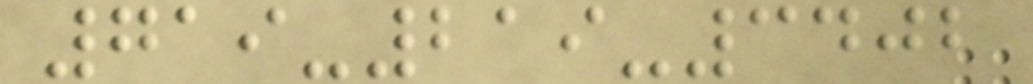719-219-3402
